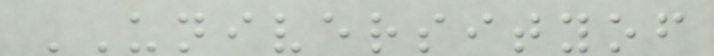UNIVERSITYOF
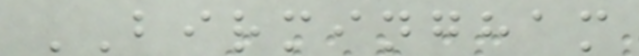BIRMINGHAM
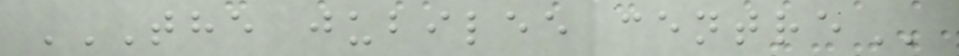THE JUBILEE CENTRE
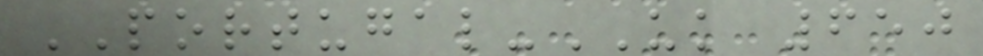PORTUGAL-UK 650
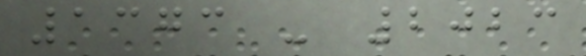1373 - 2023
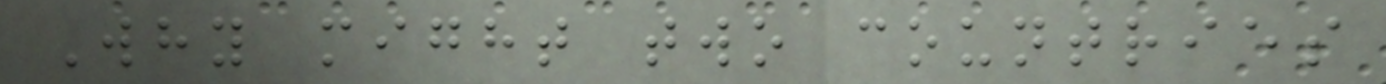Why might two countries
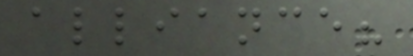alliance?
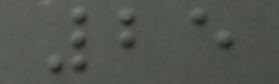25
